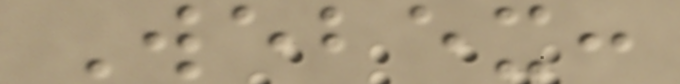Webex:
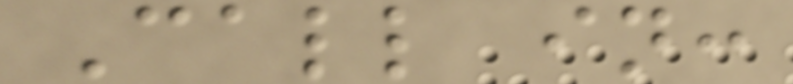Call in:
